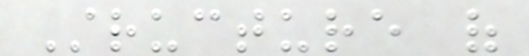Structure of
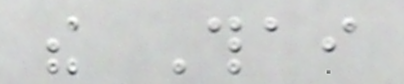the Thai
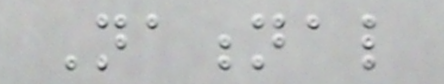National
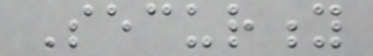Security
